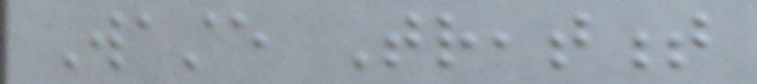Waste Treatment
